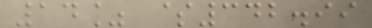14% $342.99
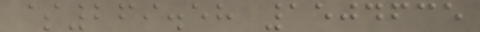$269.58 1504635
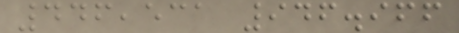446,531 946.966
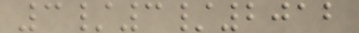3/3/2012
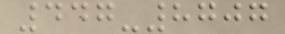447-8707
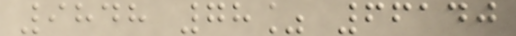9848 78% 66140
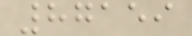87159
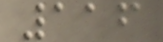116
